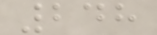248
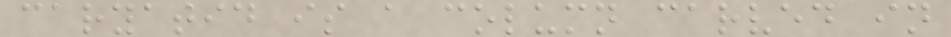caryatid is a column carved in
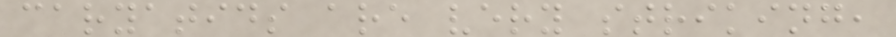caryatids are very striking,
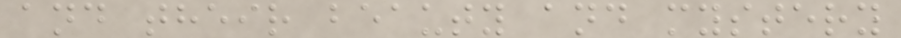and their beauty and mystery
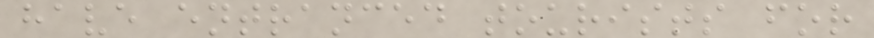have entranced tourists for
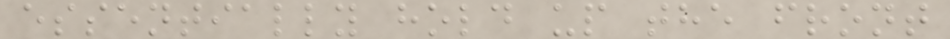essentially hold up the front
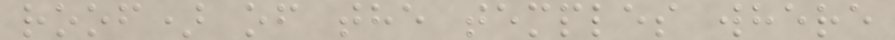roof) of the temples where
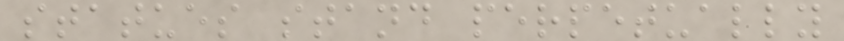statues stand perpetually
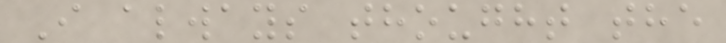I always thought the
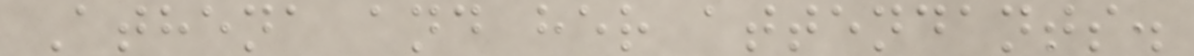Athena and her attendants.
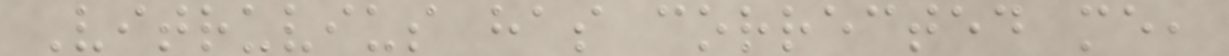Vitruvius has corrected me,
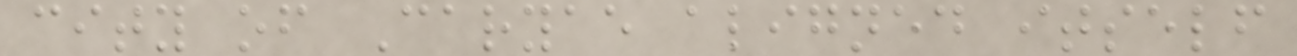city of Caryae aligned itself
